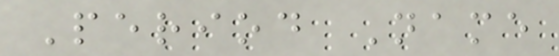Period Name
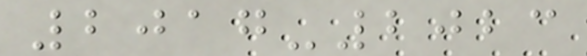2017-2023
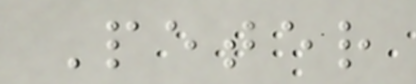Peter
